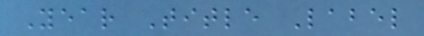Year Title Label
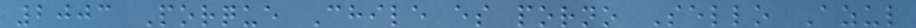2003 Porque Chile es porno Sello Azul
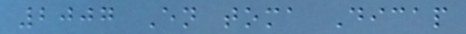2007 En toma Dicap
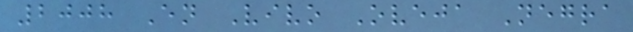2008 En Vivo Oveja Negra
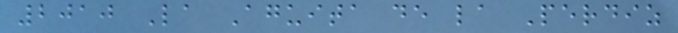2010 La Aguita de la Perdiz
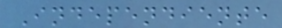Independiente
